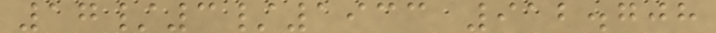17/3/1933 912.708
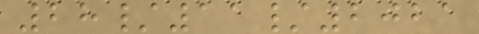28/11/2021
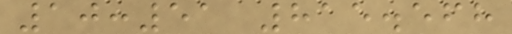10:51 815.568
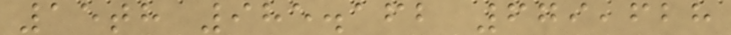15th 985.162 679,628
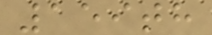159th
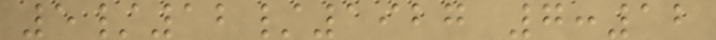5/12/1927 7:12
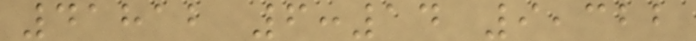41812 6:14 9,322
